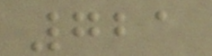721
